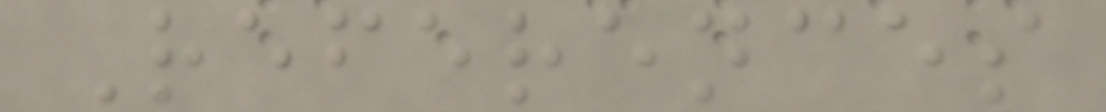References
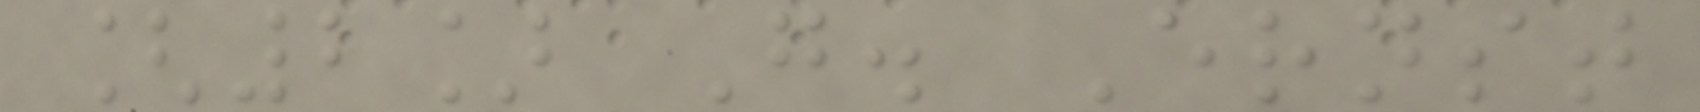[2] G. Ernst
